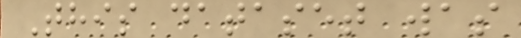This dataset was
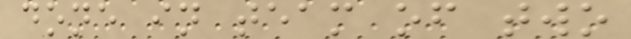done in team of two
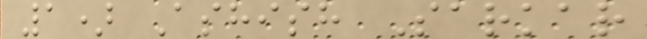1) Ashish Sarkar
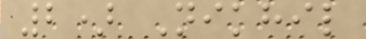2) Nikhil
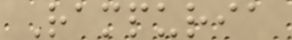Rampuria
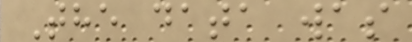The data was
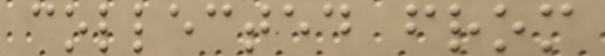collected from
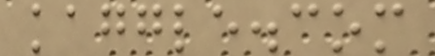kaggle.com
